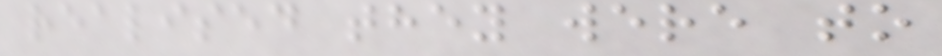realised they were to
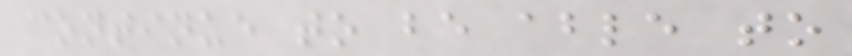continue to be able to
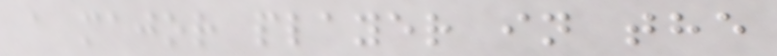a major player in the
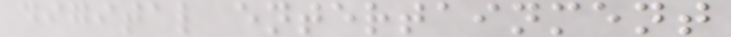digital entertainment
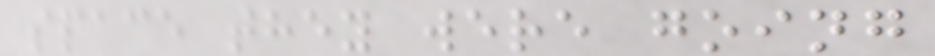space they were going
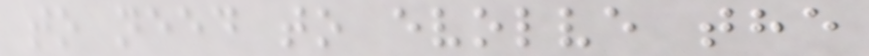to need to evolve the
